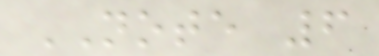NOTE 6
